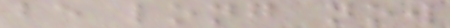be long now
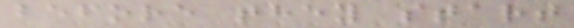before they start
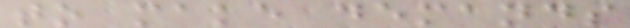to make demands
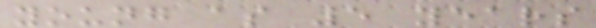young as 5 years
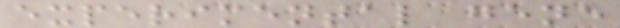experimental gene
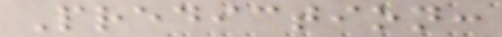Prediction:
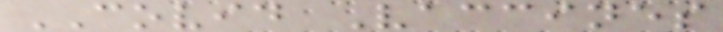COVID Vaccines
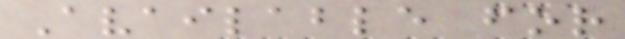Available for
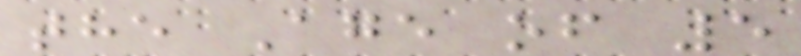the Age of 5
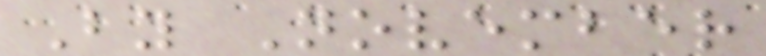By November
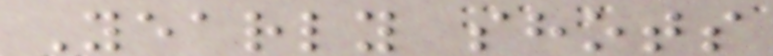Yearly shots
